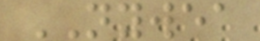NYWEA
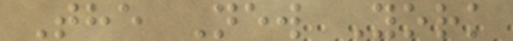The New York
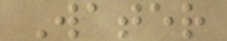Water
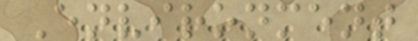Environment
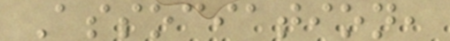Association,
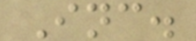Inc.
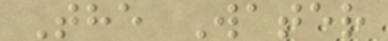The Water
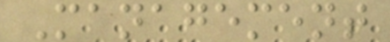Management
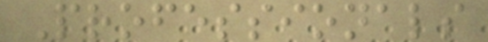Professionals
